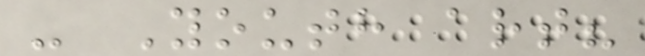- Youth art?
